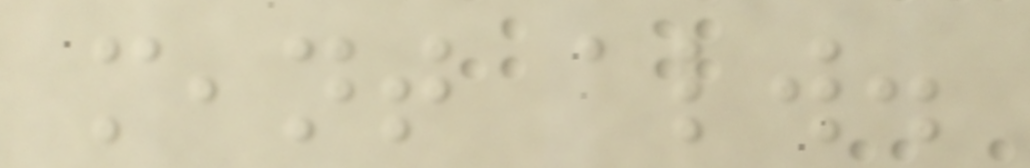meant always.
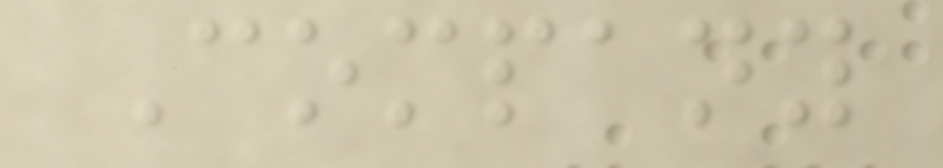Company
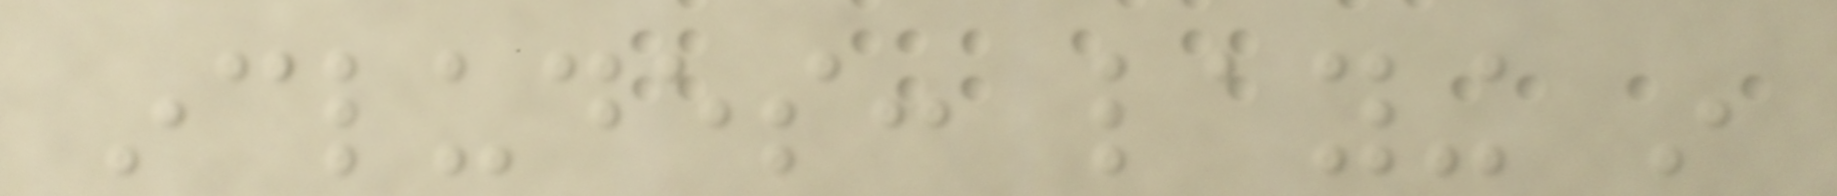includes: laying in
